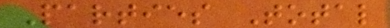Parties Total
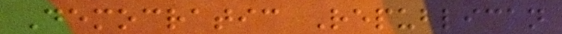Democratic Republican
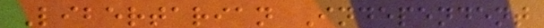Libertarian Independent
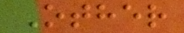Other
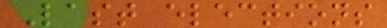Last elections
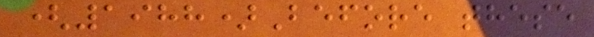(1988)Before these
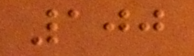100
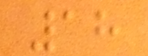18
